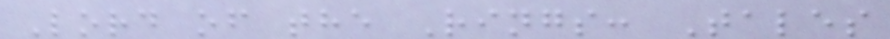Lord of the Rings: Tales
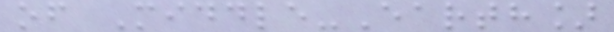of Middle-Earth]
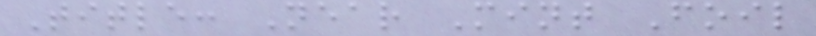Title: Near Mint Foil
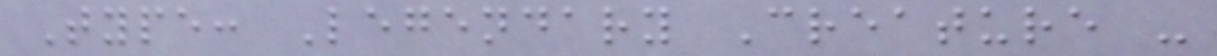Type: Legendary Creature -
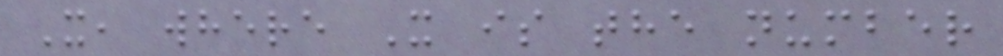X, where X is the number
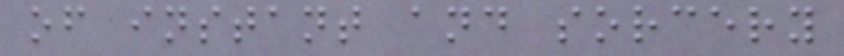of instant and sorcery
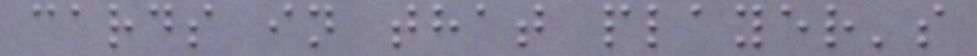cards in that player's
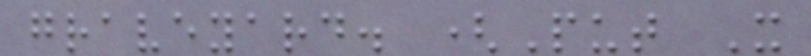graveyard. (Put X
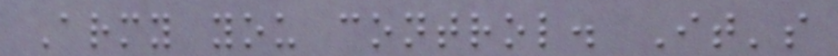Army you control. It's
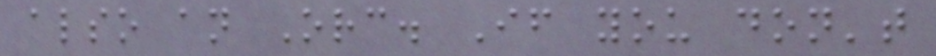also an Orc. If you don't
